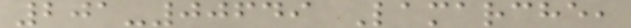201-00649 Lamarche,
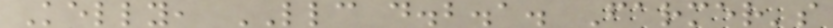Kelly, LLC d.b.a. Farmer's
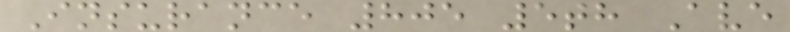Insurance 805 5th Ave
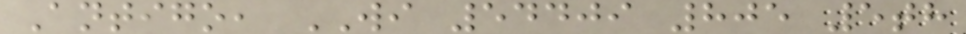Antigo, WI 54409 805 5th
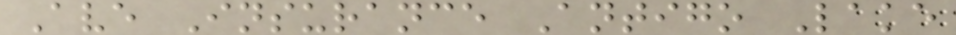Ave Insurance Antigo Lake
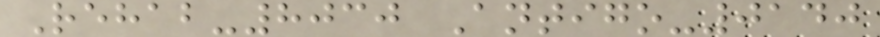Rehab-8030 Antigo-0140
